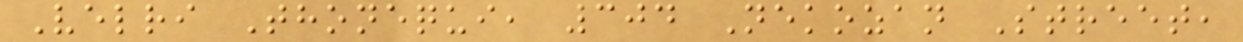Velri Thonequi, 304 Nekozan Street,
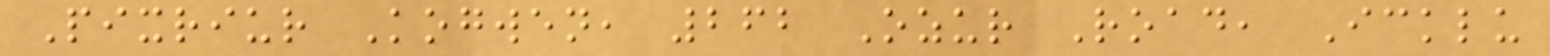Pixriur Kogwen, 262 Ozur Road, Icklu
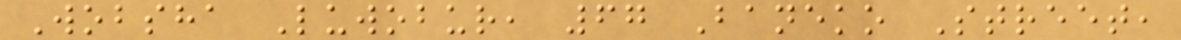Wobsha Luwobur, 67 Baneko Street,
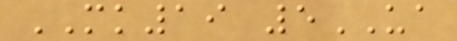MK19 5UA
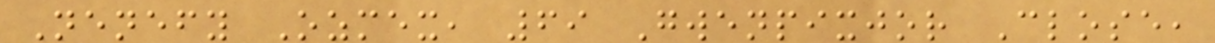Nenefy Ozmex, 69 Gwenpixjor Close,
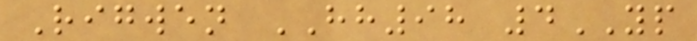Rigwen HH98 4YP
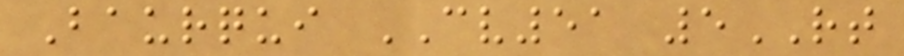Baurqui CV51 5RT
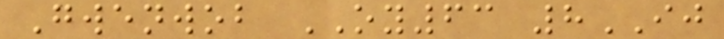Gwenwob OY63 8IJ
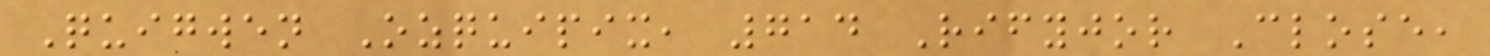Quigwen Ozquipix, 714 Rifyjor Close,
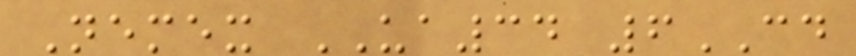Nemex UA34 6CD
